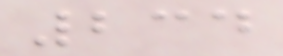234
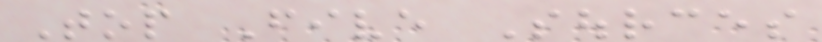Top Five Sources
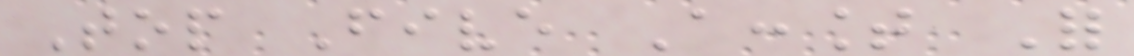Top Five Account For
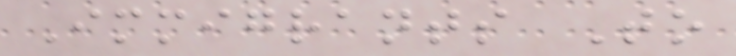Immigrants To
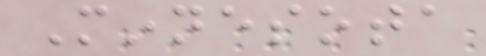Minnesota
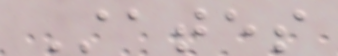States
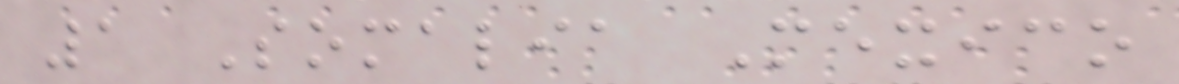1 Somalia Mexico
